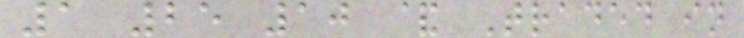1 25 10 & Traded in
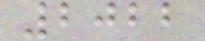2022
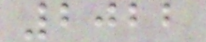2022
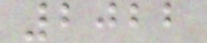2022
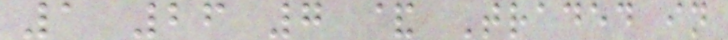1 26 7 & Traded in
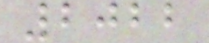2022
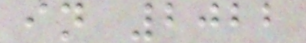in 2022
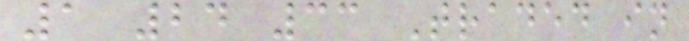1 24 33 Traded in
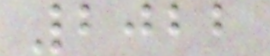2022
